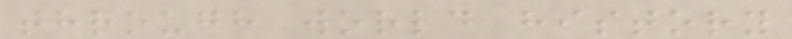through world history
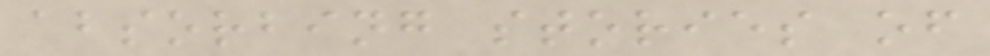absorbing stories of
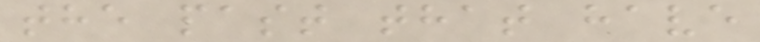the past that have
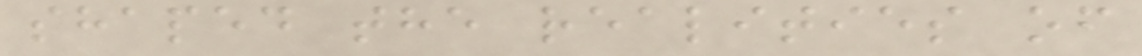shaped the realities of
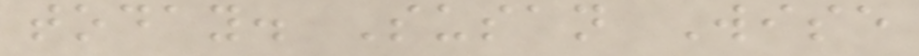today. Susan Wise
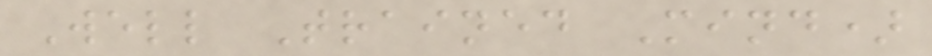Well Trained Mind)
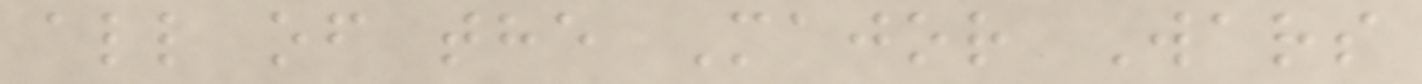all of the Major Wars
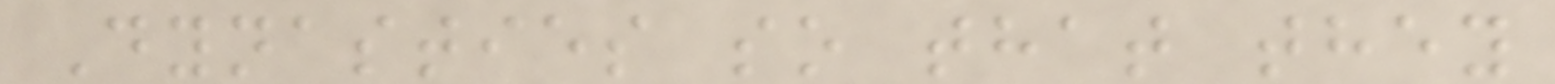Dynasties so that they
